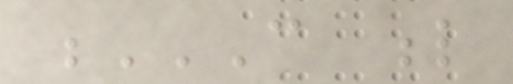C L
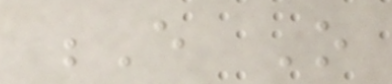E O
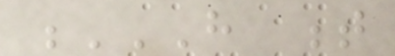H T
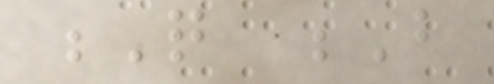Q B
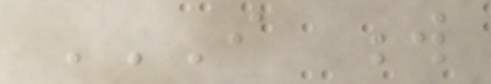I W
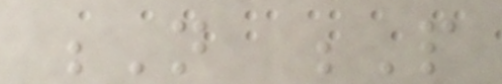N P
